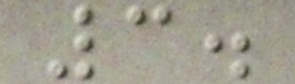3.
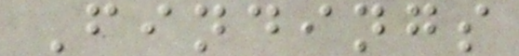Findings
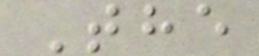The
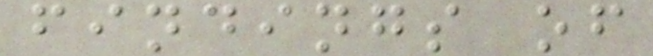findings of
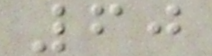60
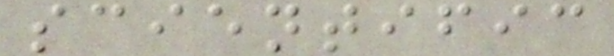scientific
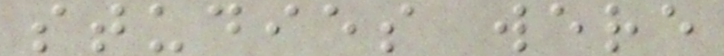studies were
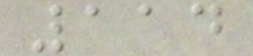114
